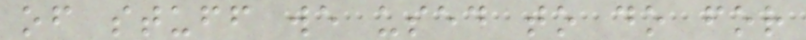of stuff we used to do for
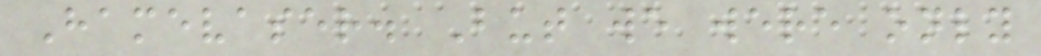Hamevaser. But we were only
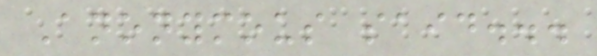Anonymous said...
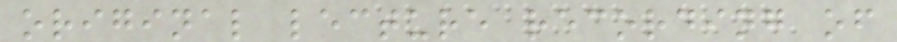original lecture recording of
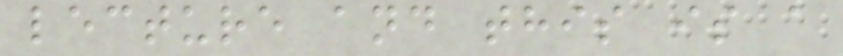lecture and this is a
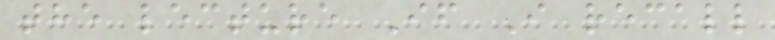the lecture If I recall
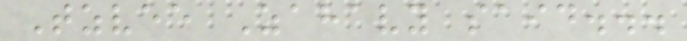Tzvee Zahavy said...
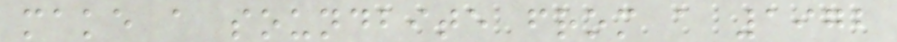make a soundbite from a 1972
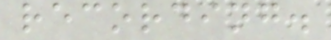recording.
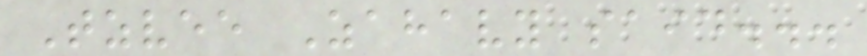Tzvee Zahavy said...
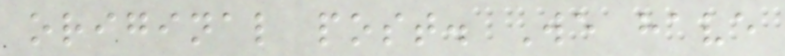original post. We have
